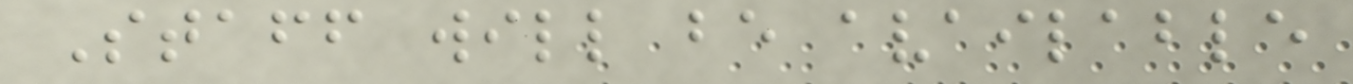Staff will be available
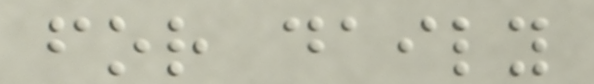for daily
